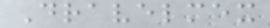Dravelmex
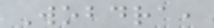Wobdra,
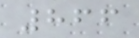866
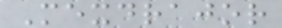Mexdrajor
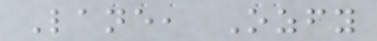Lane, Ozfy
